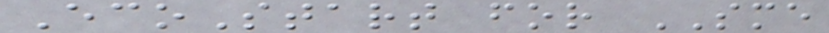EcoStart for SME
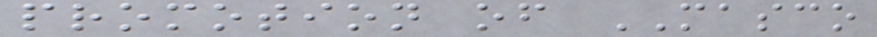promotion of MASCO
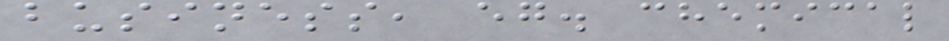business, eg. chemical
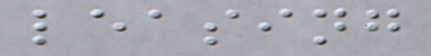leasing
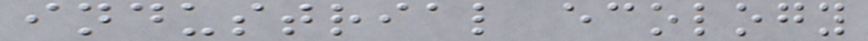industrial ecology
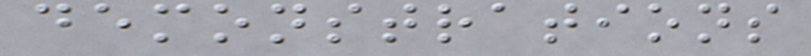demonstrations
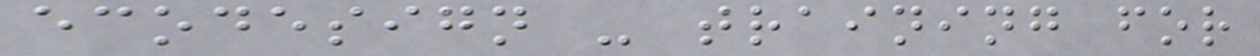ecodesign - training for
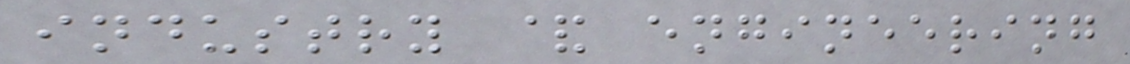industry & engineering
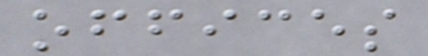offices
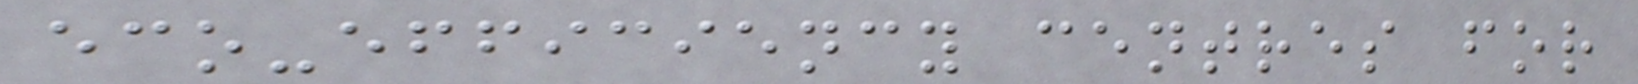eco-efficiency centres for
